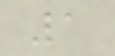1
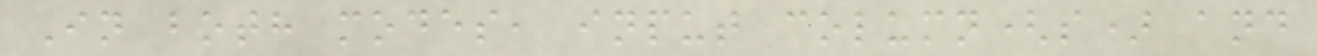In both modes, input column(s) and
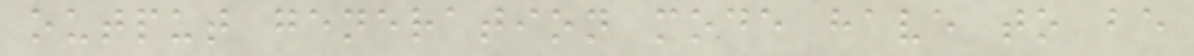output generation mode have to be
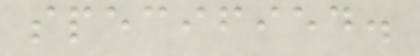specified.
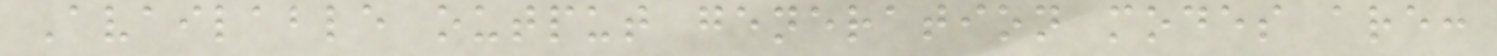Available output generation modes are:
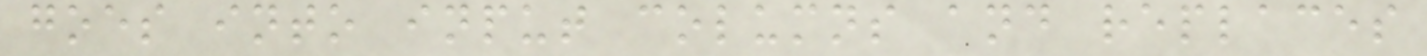goes into input columns and replaces
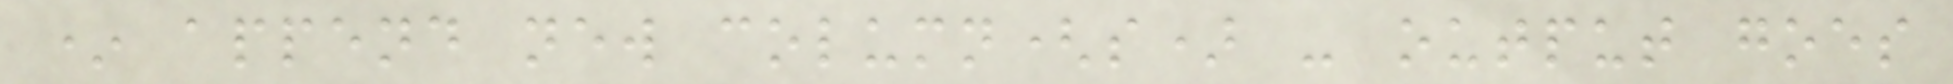* append new column(s) - output goes
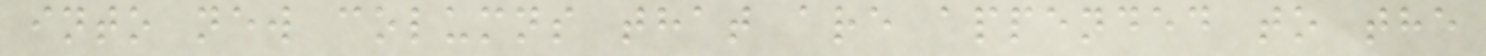into new columns that are appended to the
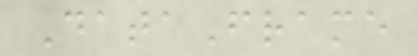DataFrame
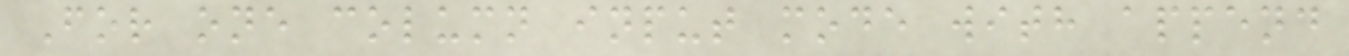For one column input mode with append
